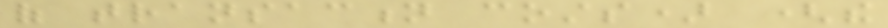of transaction costs) (the
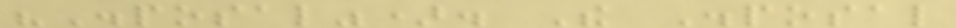"Disposal"). The Disposal
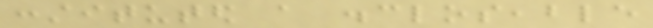constituted a discloseable
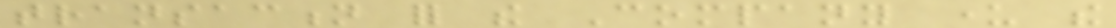transaction for the Company under the
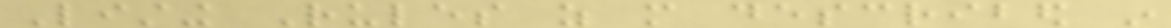Listing Rules as more described in
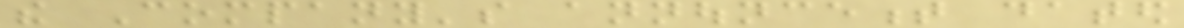the Company's announcement dated
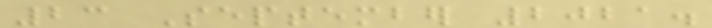23 September 2021.
